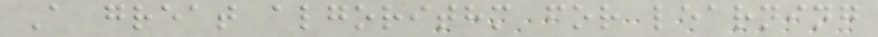A great algorithm for learning
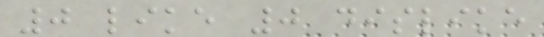0 like 0 dislike
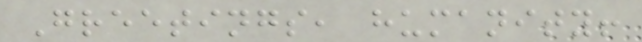Greetings, humanity!
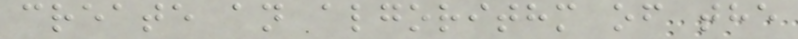create an algorithm of the
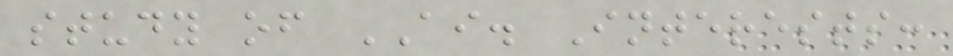study of AI. Interests:
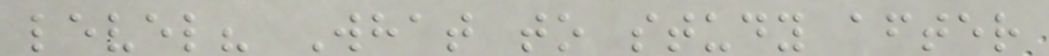level? What to study after
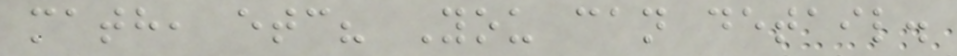math, etc? You can detail.
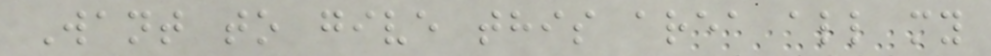Want to give this area all my
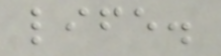life.
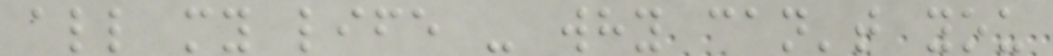all my life - why can't you
